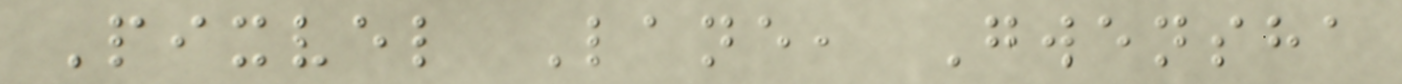Pixvel Lane, Gwensha
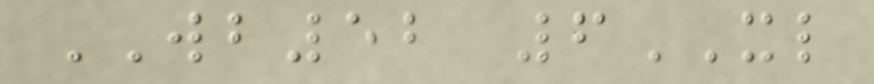WB52 6XL
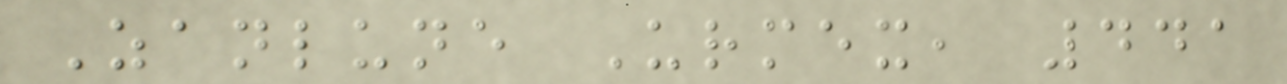Zanlune Urmex, 441
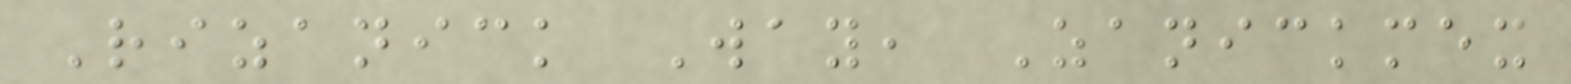Rizanick Way, Zanickmex
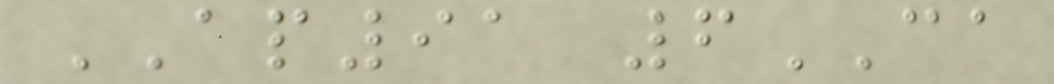AP91 6CA
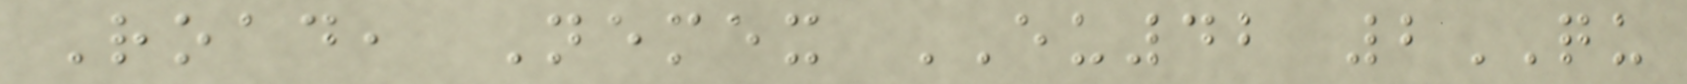Road, Nemex EU42 2QU
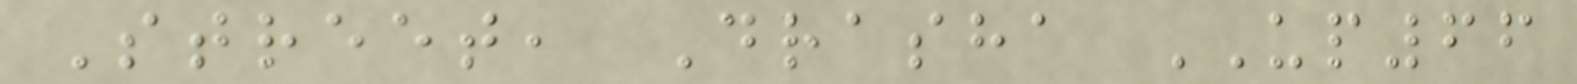Street, Drasha UP66
